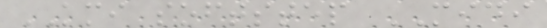KMI softstep MIDI
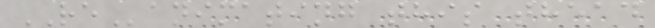REanimating this thead
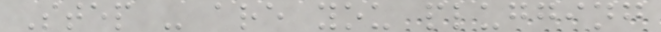Step - are you plugging
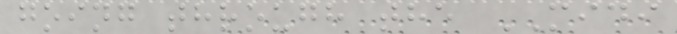going through the MIDI
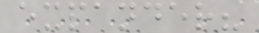expander?
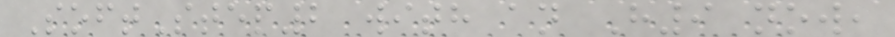SoftStep2 with an H9 now,
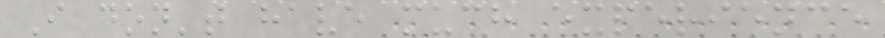I don't have much experience
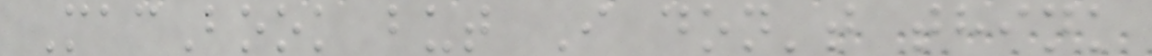MacBook but I don't think
